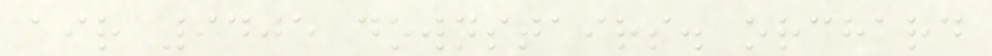air 9405 downstairs. orchard
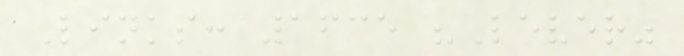Links: 1635 "Lever"
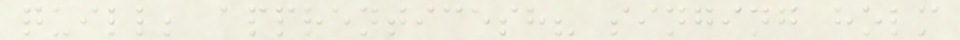quill; apprenticesh? singing holm
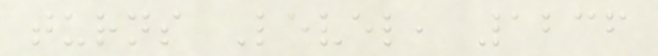turns Level, 1236
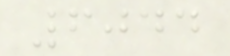6044
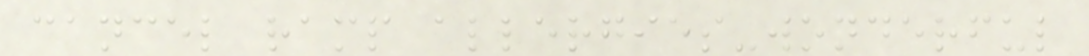cancel ramp allergies-wonderful
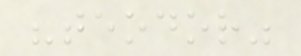"teodor"
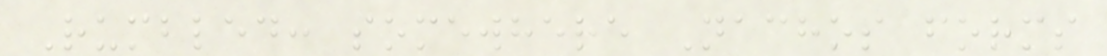Rumbled: somewhere Nachos forms
